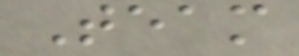Team
